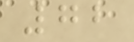72
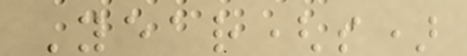Year(s)
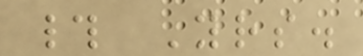# Yrs.
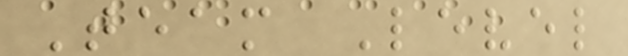Team Level
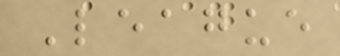League
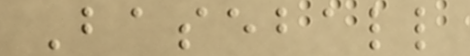Baseball
